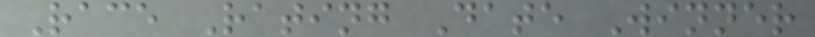Race Rating Date Winner
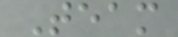Team
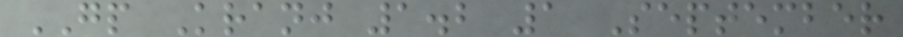GP Kranj 1.2 1 September
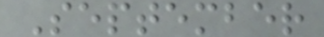September
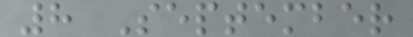8 September
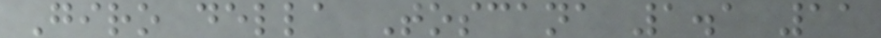Giro della Toscana 1.1 11
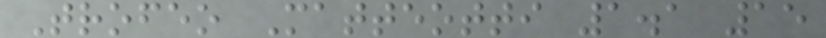Trofeo Matteotti 1.1 15
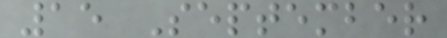15 September
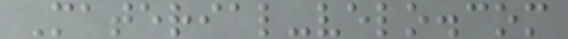Material-velo.com
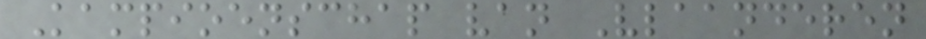Kampioenschap van Vlaanderen
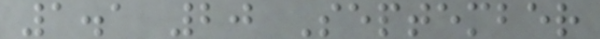1.1 20 September
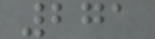271
